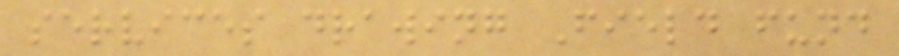services drawing Field fund
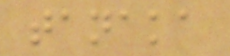tanaka
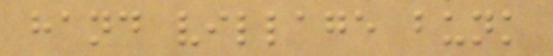hand village bunk
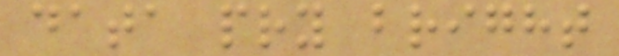data pry bright
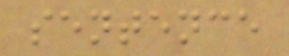sentence
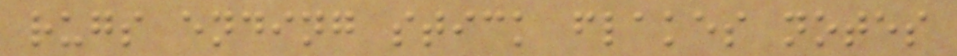rugs ending stick flakes notes
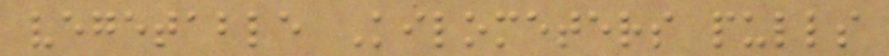vegetable Kilometers pulls
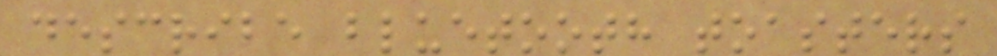describe bluetooth toasters
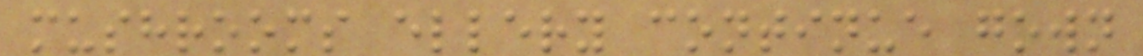mushrooms ellery continue gown
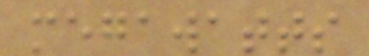megawatts
